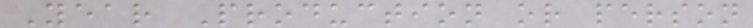Year Production or person
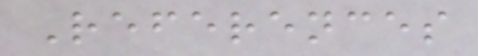References
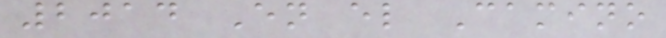2014 En el Camino
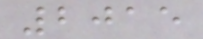2015
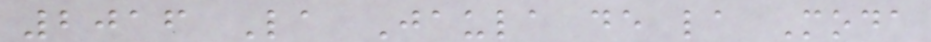2016 La Jaula de la Moda
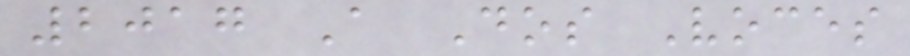2017 A Dos Voces
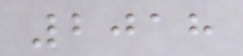2018
